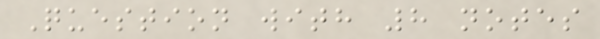Question with 8 notes
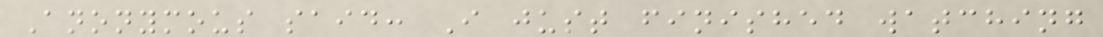Anonymous said: I just finished watching
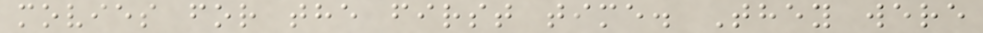movies for the first time. They were
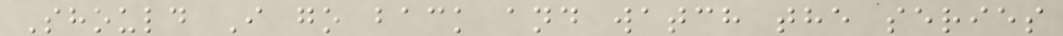Should I go back and watch the series
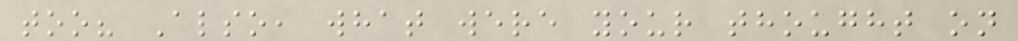too? Also, what were your thought on
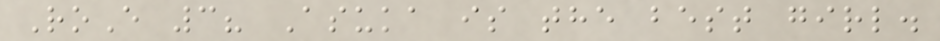RoE 3? Asuka is the best girl.
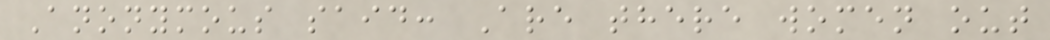Anonymous said: Are there women out
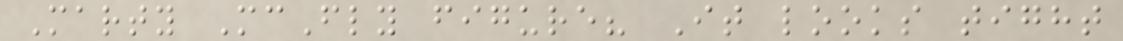Marty McFly figure? It looks tight
